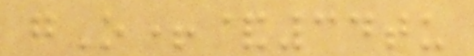gO+&34tu
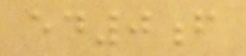ed0f
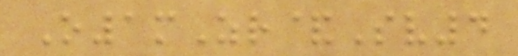O1mZr&Sv4
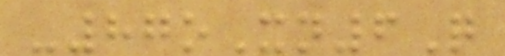-87oXn6Q
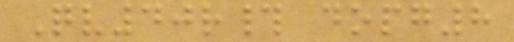Qv40r# dopg8
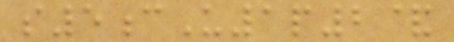s5cU1p2&
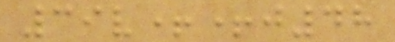39v++j48
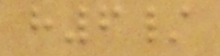h6/
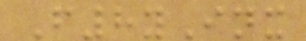F8yInx
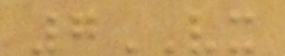7VX
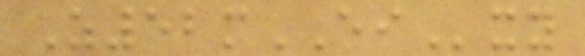Z52mEIxy
